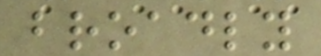broadly
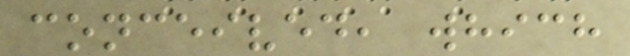conceived, which
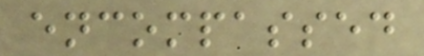encompassed
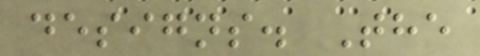designs. The
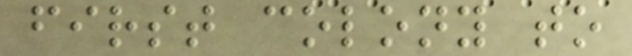first colony to
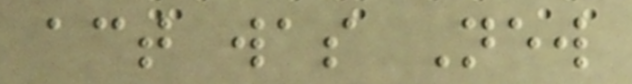act was New
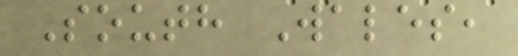South Wales,
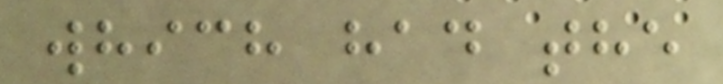which had the
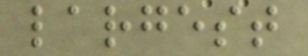largest
